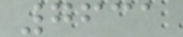7631
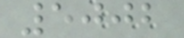5002
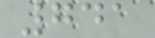741
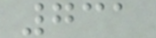731
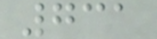731
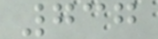737
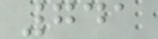741
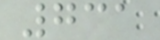731
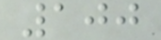100
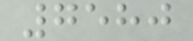7580
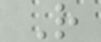R
